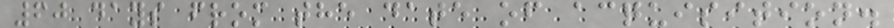60 days from the date of acquisition.
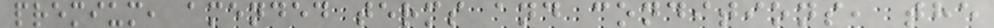premium, amended terms and conditions, the
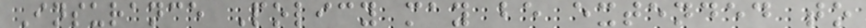Insurance Policy may be extended to
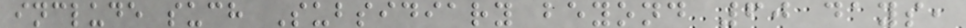include such Subsidiary beyond 60 days,
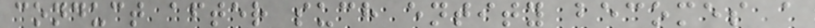conduct after such entity becomes a
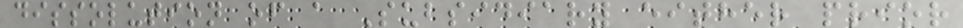dissolution of a Subsidiary either prior
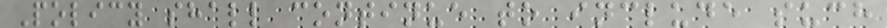Policy shall continue to include such
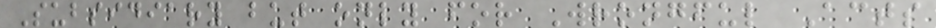Subsidiary but only for Wrongful Acts
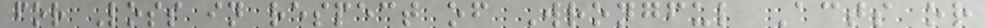for Loss in respect of Wrongful Acts or
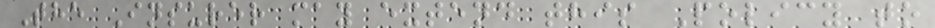The Insurer may extend this Policy to
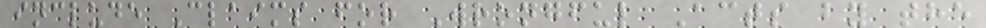include Claims for Wrongful Acts by the
